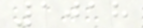1018
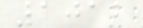1012
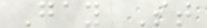Gay St
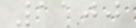1100
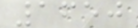1650
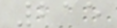215
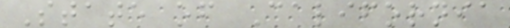State of California
